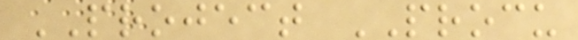PROJECT PROCU
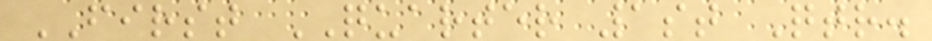FIRST QUARTER 1st Qtr.
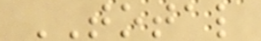TOTAL
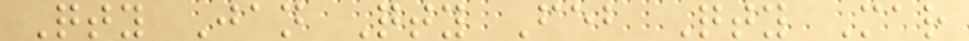Qty Jan Qty Feb Qty Mar
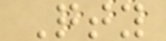Qty
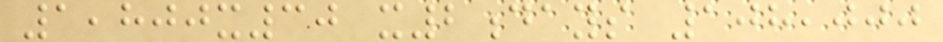1,800x30 x2days 108,000
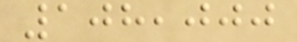108,000
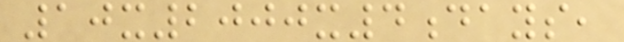10x2000x4days,
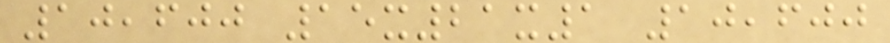10,600 15x21x1 10,600
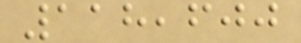118,600
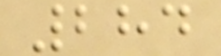284
